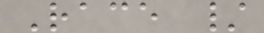Race /
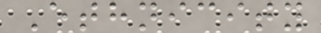Ethnicity
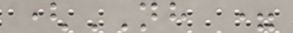(NH =
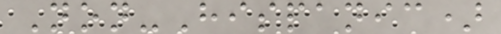Non-Hispanic)
